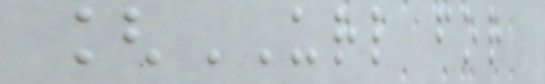[URL for
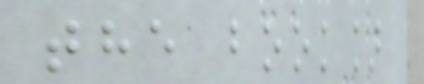the book]
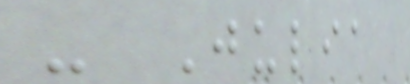- Julia
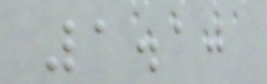1.10
